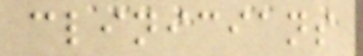clinicians
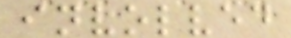involved
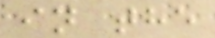in the
